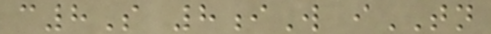c8S 8iW iTN
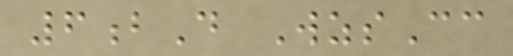6bD WzsCc
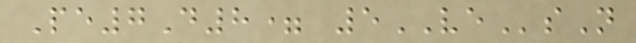Pe7D8= 5VEsN
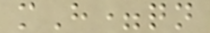mH=qn
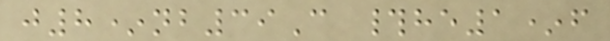j8*nb39C #he1*f
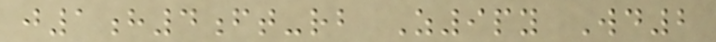j1h4ft-rb Z9py Wd2
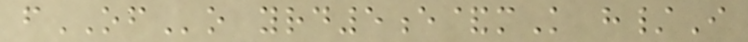fOFo yrd5e&mK h/I
